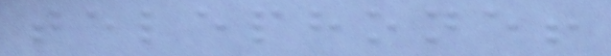telephone!
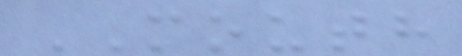MOUTH
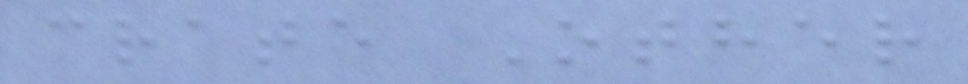crate Other
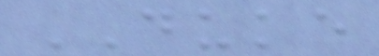DUKE
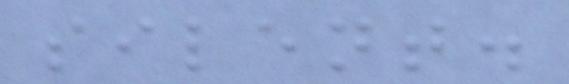silent.
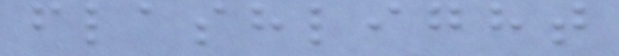flashlight
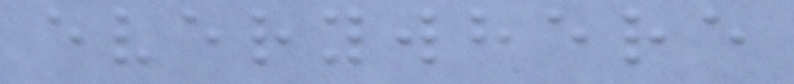everywhere
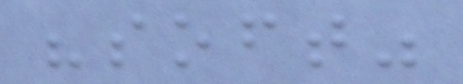"soft"
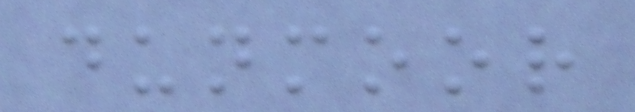dunmoor
